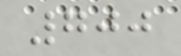700
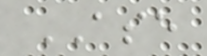ASE
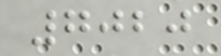7020
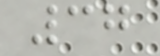37
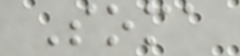Soma
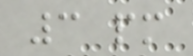3 pm
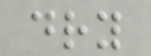dry
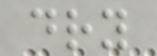dry
